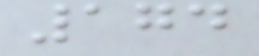174
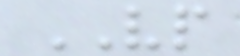VP
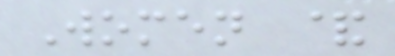Women &
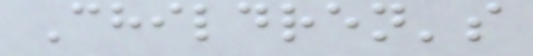Children's
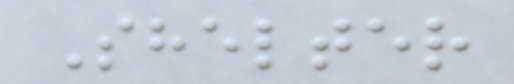Shelter
